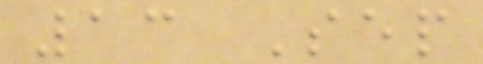13 Sep
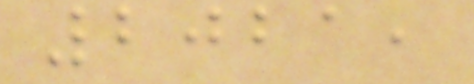2021,
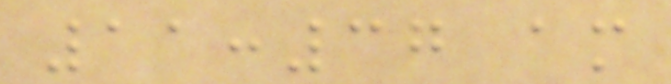11:37 am
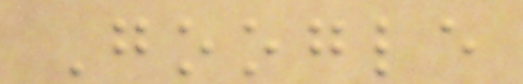Google
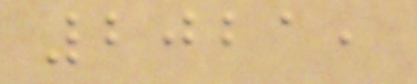2021,
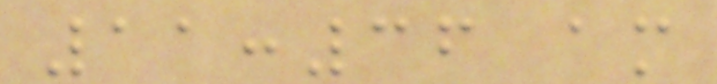11:36 am
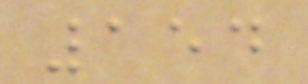154
